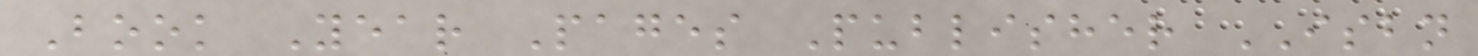Book Year Pages Publisher ISBN
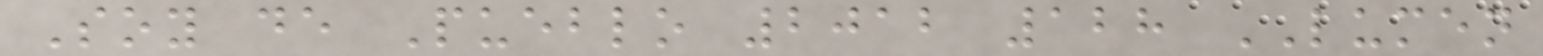Soy de Pueblo 2012 128 LUMEN
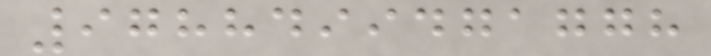9788499471778
